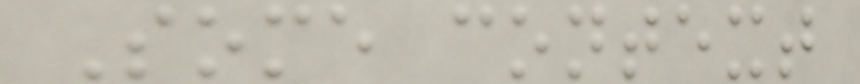Some context
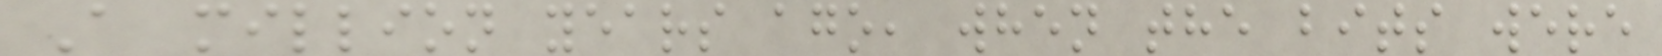A million years ago, when the bits were
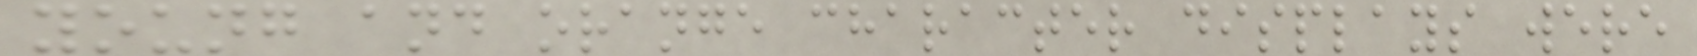young and orange character displays were
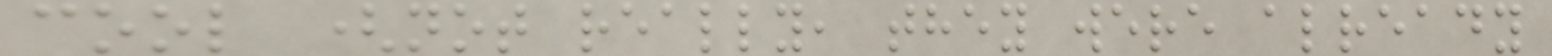cool (not really, they were already
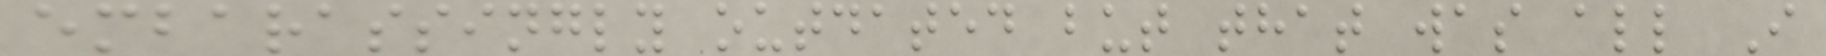embarassingly outdated but that was all I
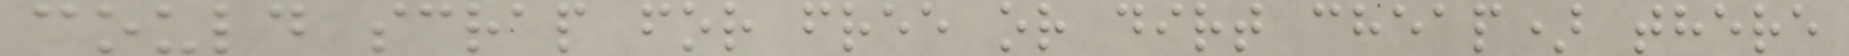could scrap for free or dirt cheap) there
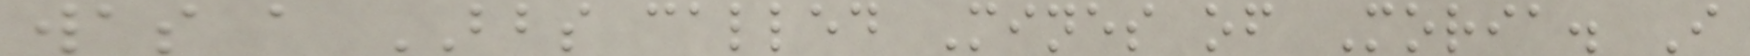was a BBS called Mines of Moria. I
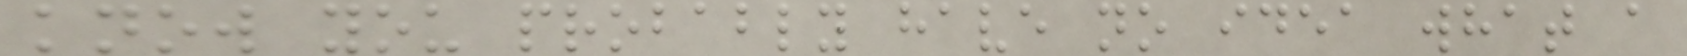know you probably have no idea what a
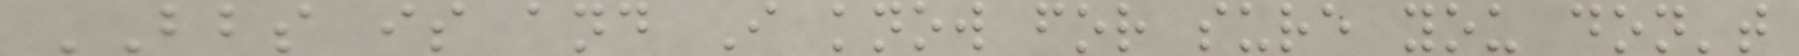BBS is and I know for sure you don't
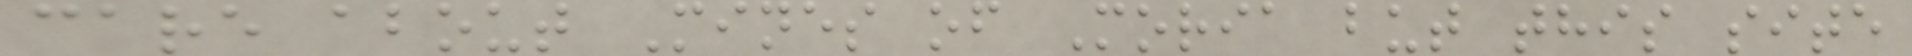care about Mines of Moria but this site
